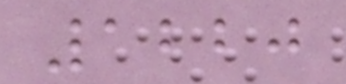1220
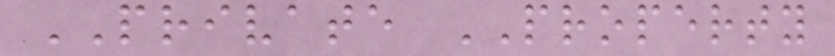PRIVATE PROPERTY
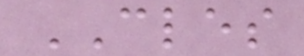CLES
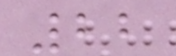22
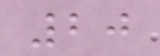20
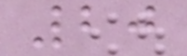20
